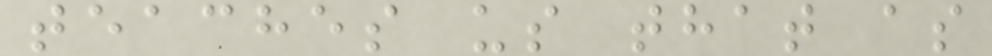teaches us that as
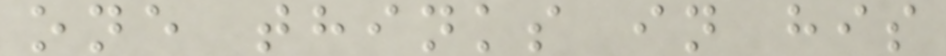one thinks in his
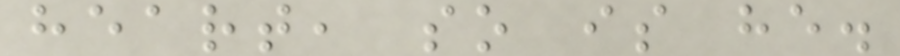heart, so is he.
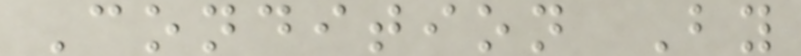Condition By
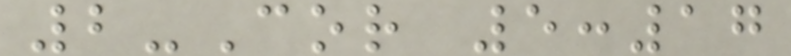2-Cor 5:17
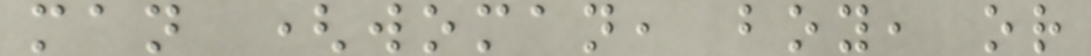man (woman, boy, or
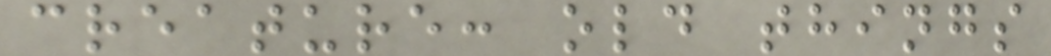creature: old things
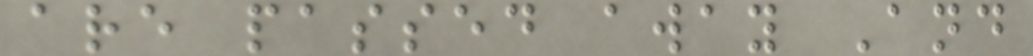are passed away And
